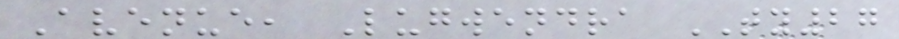Avenue, Lugwendra TY27
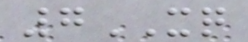7XQ
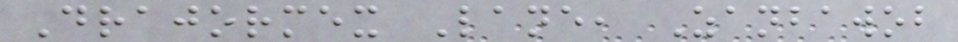Drajormex Lane, Zanbawob
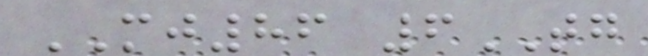MJ86 6TG
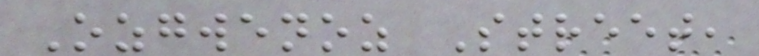Ozgwenoz Street,
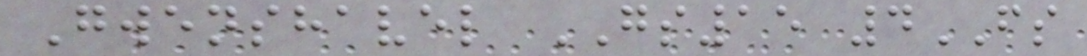Gwenshavel GS15 4FS
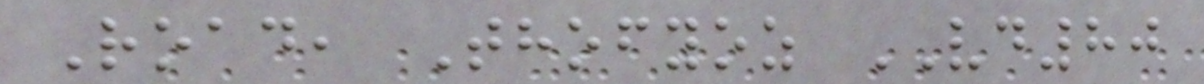Road, Thofyoz VD80
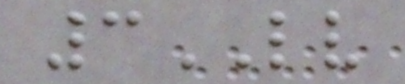3LV
